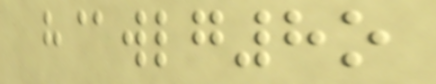h@wlg8o
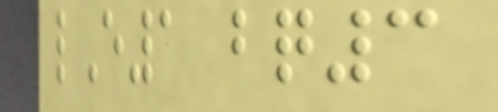lE1 bq3
